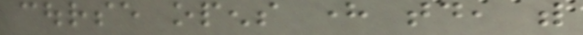course opens here today, with
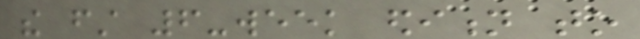the first 6-week edition to
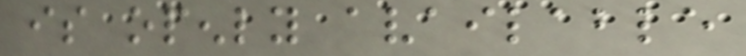is openly available
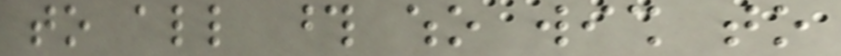to all those who wish to
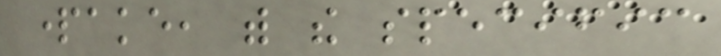partake, with the specific
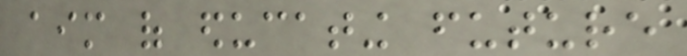aim of educating future
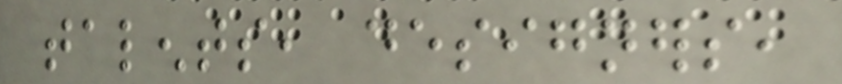talents, designers,
